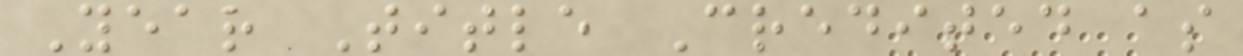Year Title Credited as
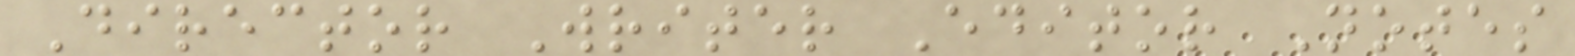Director Writer Editor Notes
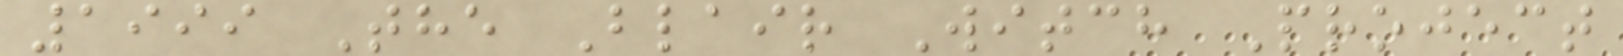1999 The Blair Witch Project
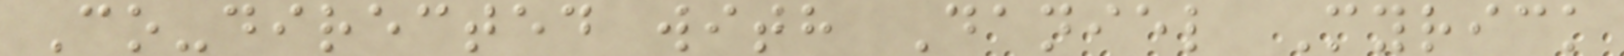Co-directed with Daniel Myrick
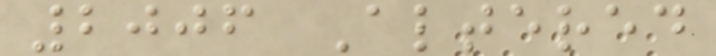2006 Altered
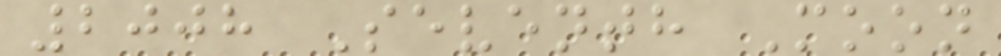2008 Seventh Moon
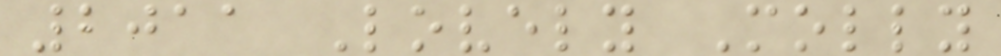2011 Lovely Molly
